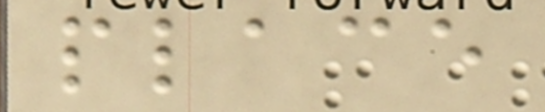place
